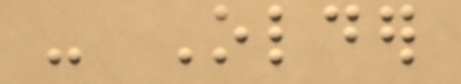- Older
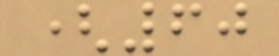(60
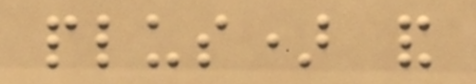plus) and
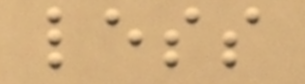less
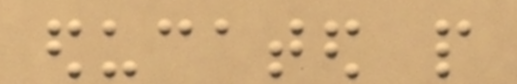educated people
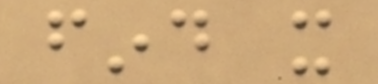find it
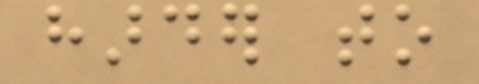harder to
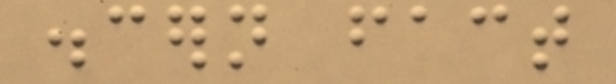discern fact
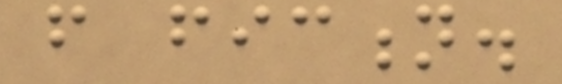from fiction.
